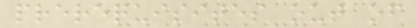prerequisites out of
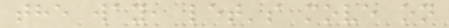the way, let's move on
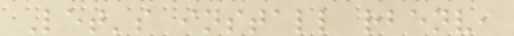Let's install rbenv,
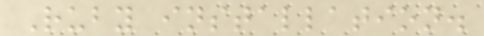Ruby installation.
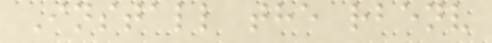Install the rbenv
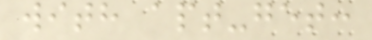with apt-get:
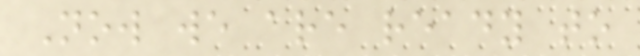Now we are ready to
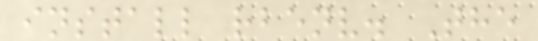install rbenv. The
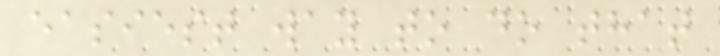easiest way to do that
